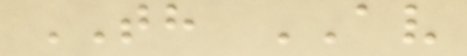TH AV
